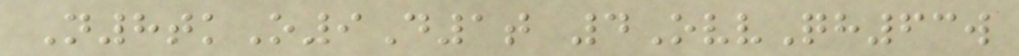N8tkO9D1t 4OvvQh63w
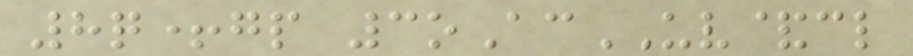8q+gp 3oAcUV&cl
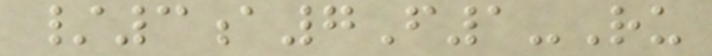/3a7F1-Ru
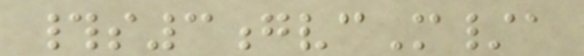#s3gvcM/a
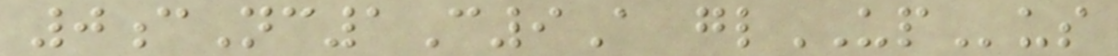0cNc1C9A glUPus
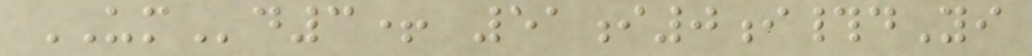UMd3+ 51i0i#dYi
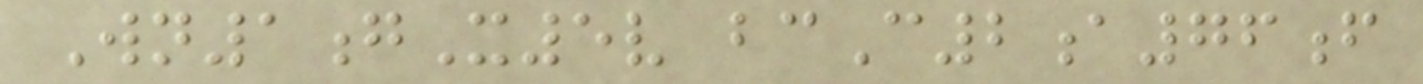Wn1gX5v bcC2a76f
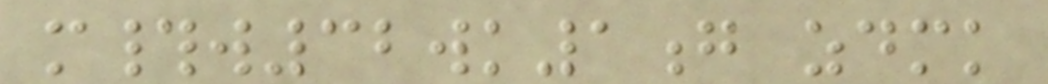m#w32wk1g zdmk
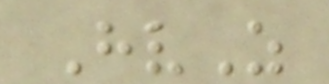HvZ
